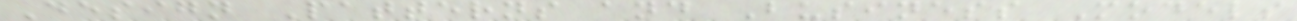Design Patterns and Business Models
